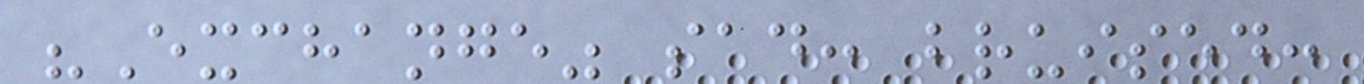"Exchange" sad: bruised:
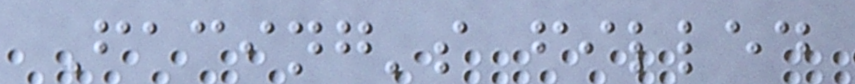Facing's filled
